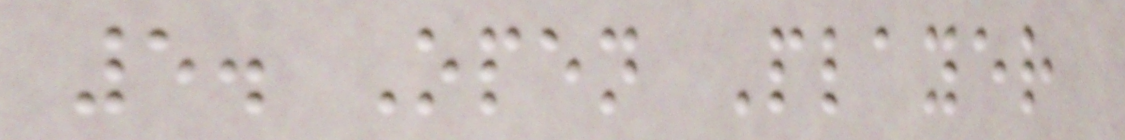5. Open Player
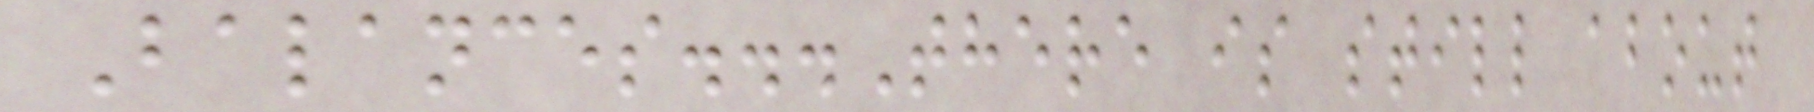Balances...There is still about
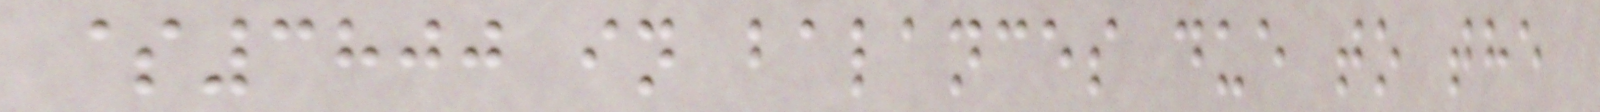$3800 in balances due to the
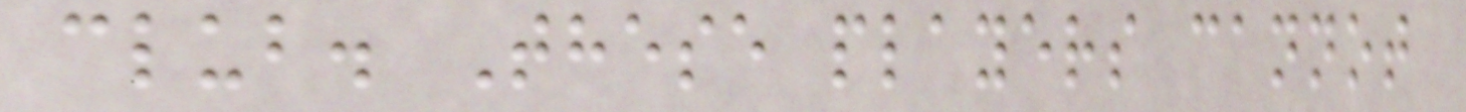club. These players cannot
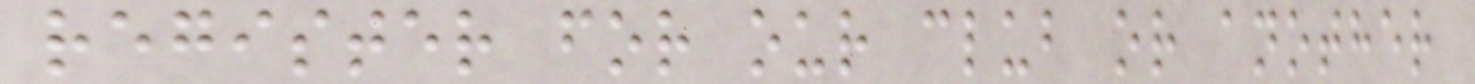register for our club or another
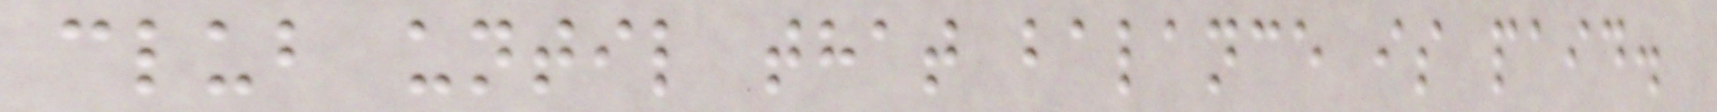club until that balance is paid.
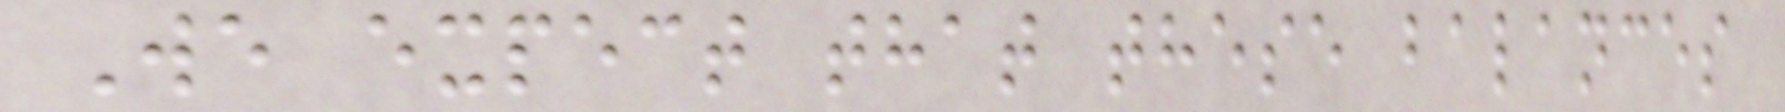We expect that these balances
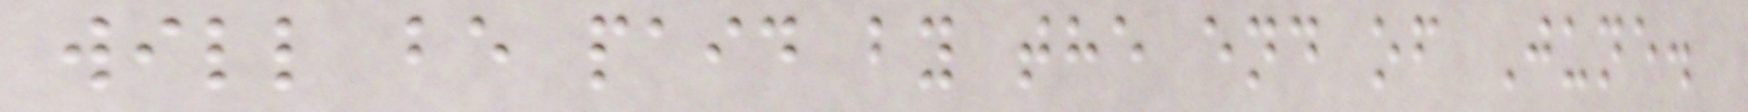will be paid by the end of June.
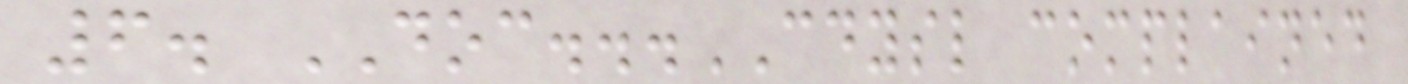6. DOC...CDYSL complained
